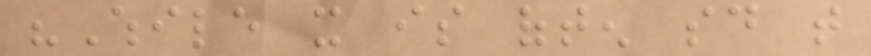"While it is often said that
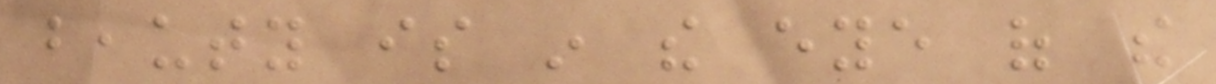beauty is in the eye of the
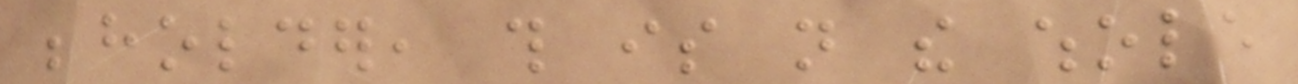beholder, this is not the whole
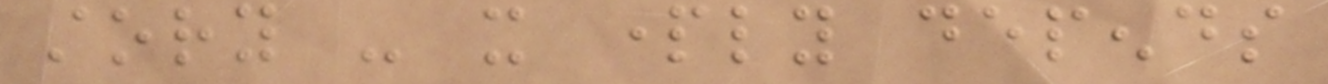story - it partly depends
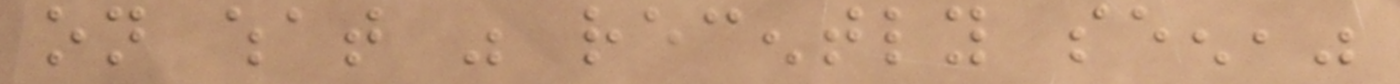on what was recently seen,"
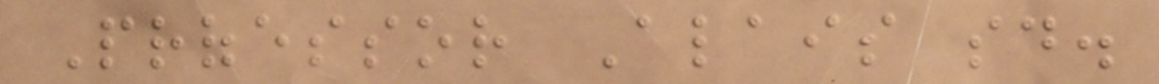Professor Alais said.
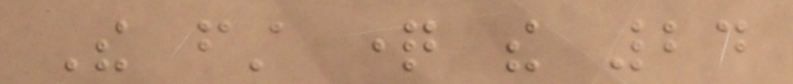The first question the 24
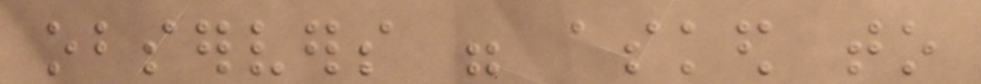observers were asked to
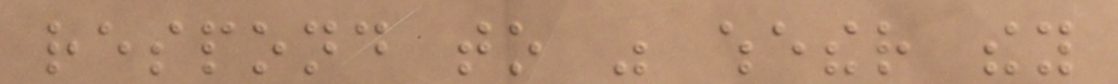respond to was whether they
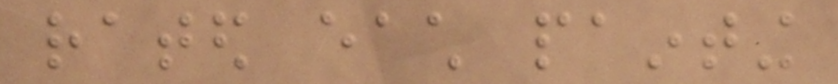rated each painting
